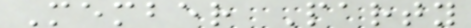Member Party
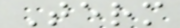Term
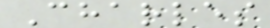Charles
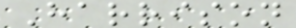Harrison
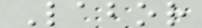Labor
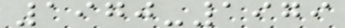1970-1979
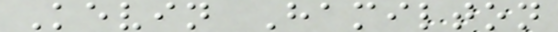Kevin Hamilton
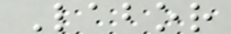Labor
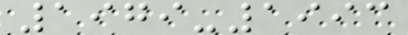1979-1993
